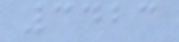3423
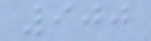900
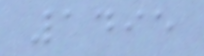1495
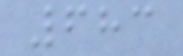683
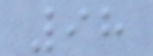98
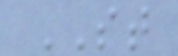ST
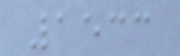1533
